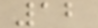12
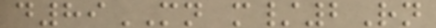d89MN m/2Rn
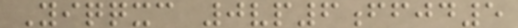Yiqqxc 0vp6ffjd5
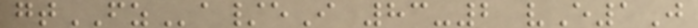gtFZa/eI 83-2 vE1J
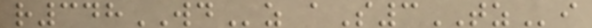r348WDz aS3TZi
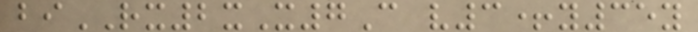biRX2xX7C v3+y35y
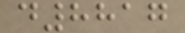d8817
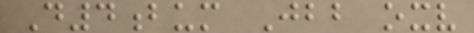D4bum Jbb oxv
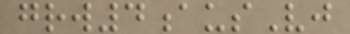grw4ausVj
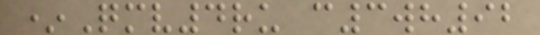*Qmv4ru c3wh92
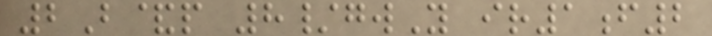2B&p 8/gwY ir1f2
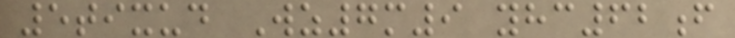5tixud Wz7m9 yhc62f
